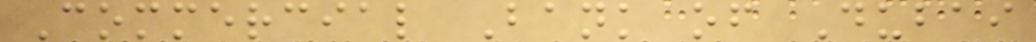Commercial Bank of Dubai
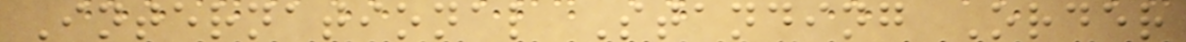International Standing Order
